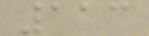113
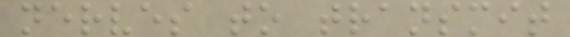nerves to transmit
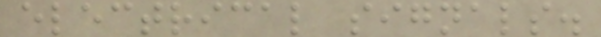electrical signals.
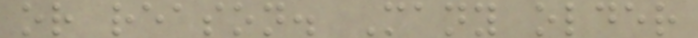or reason. Many older
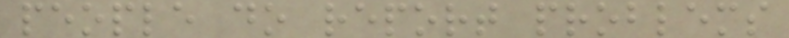people do report problems
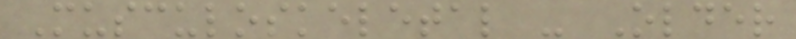Musculoskeletal - Older
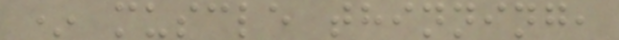* muscle thinning,
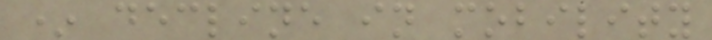* decline in mobility
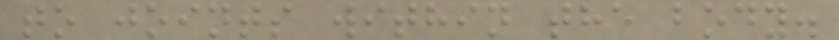to joints within the body.
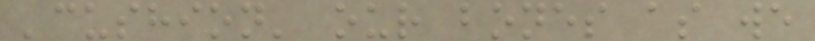'cushion' our bones as we
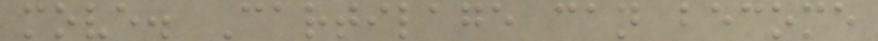move. Cartilage can become
